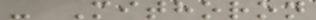- Mithoron
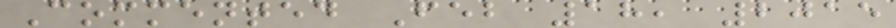Commented Feb 18, 2015
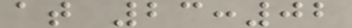at 23:02
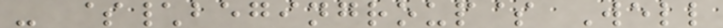- $\begingroup$ Well
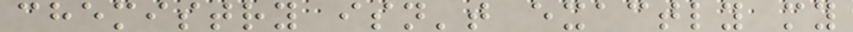chemistry isn't exactly my
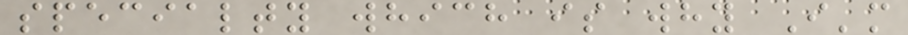specialty which is why I'm
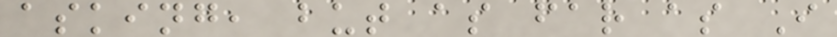asking, but as far as I
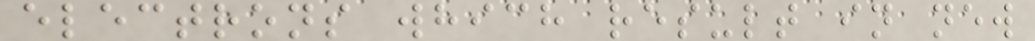electrons which result in new
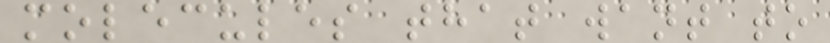molecules that want to
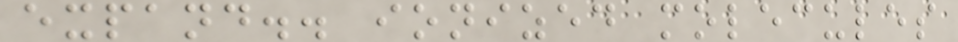expand.. ionized molecules
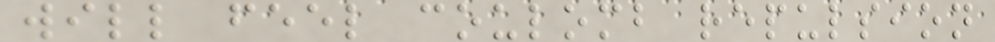will feel coulomb repulsion
